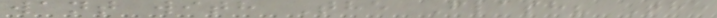want with The Flash? The
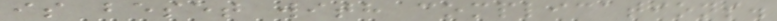is beset with complications.
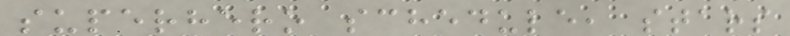superhero schedule, stars
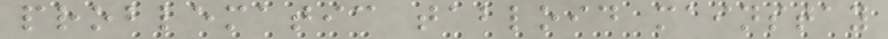problematic tabloid mainstay
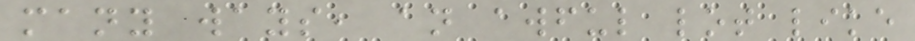many ways, an awful lot like
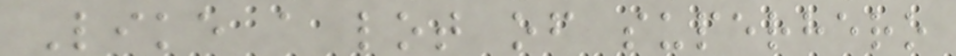Like a lot of superhero
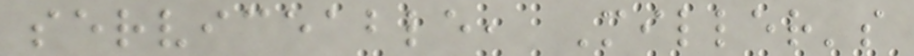serviceable, Miller's
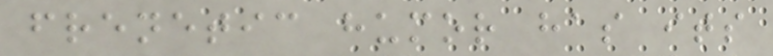frenetic humor has its
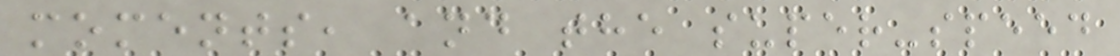moments, and the super-speed
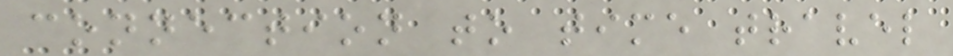connection to time travel
